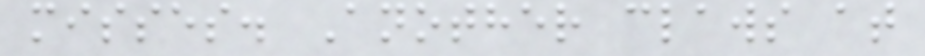misses. Another claws at
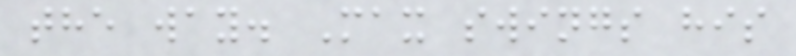the way. Max swings his
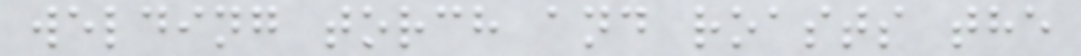welding torch and roasts the
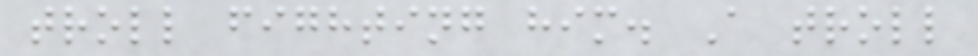troll fighting him. A troll
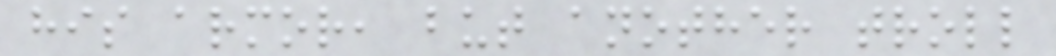his armor, but another troll
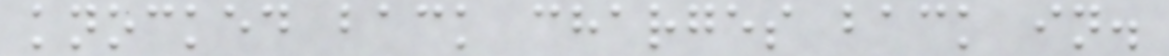knocked back charges back in.
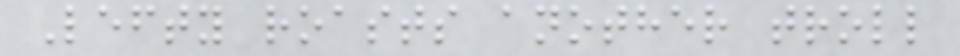Lefty roasts another troll
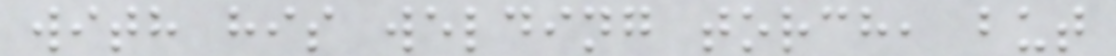with his welding torch, but
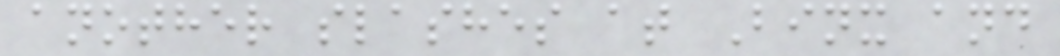another slashes at Binx and
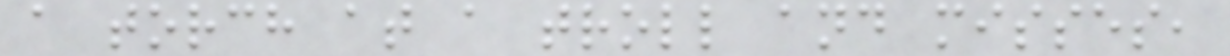a torch at a troll and misses,
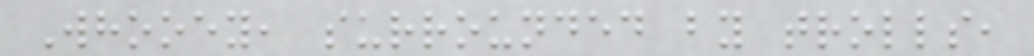Whooey, surrounded by trolls,
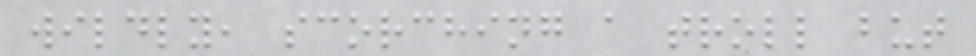wildly, scorching a troll but
